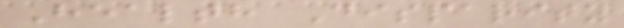Health Disparity
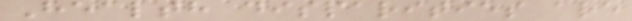Health disparities are
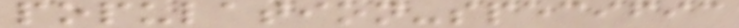population-specific
